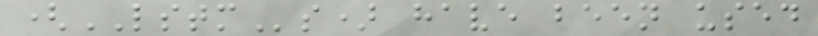(LSTMs) have been used
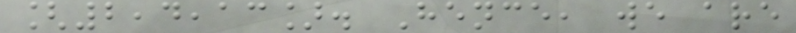[2,4,13]. Hence, we are
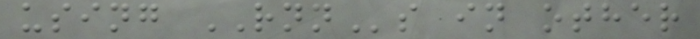using RNNs in other
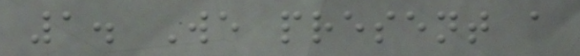1. We present a
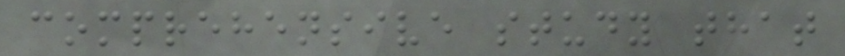comprehensive study that
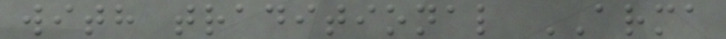with traditional ARMA
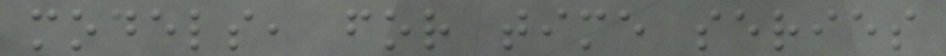models, for time series
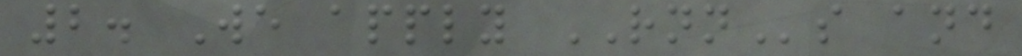2. We apply RNNs and
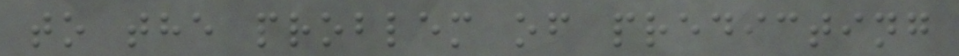to the problem of predicting
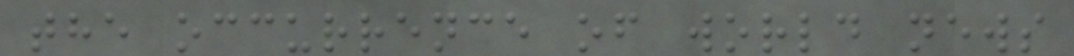the occurrence of world news
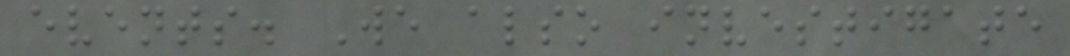events. We also investigate
